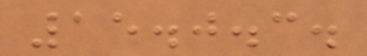15.0.3.
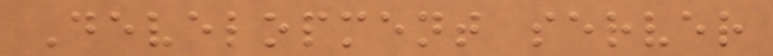Development server
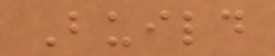Build
